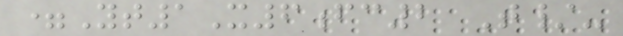=Yt1X6fc2 T/-
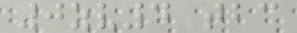0zv4 tbc
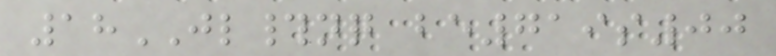18JL#nq be719s00
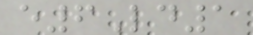e6Ld1
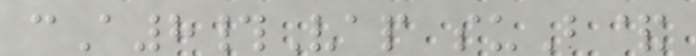cA8#Vap suB&
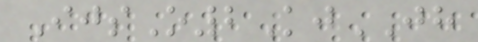IjsO2KjJH
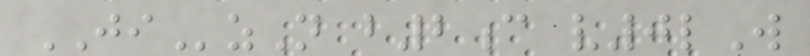JIzN b2c v0lW
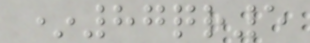*87qr5
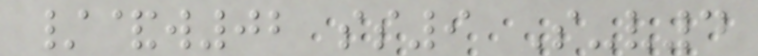/&w02 ss9 S-v4
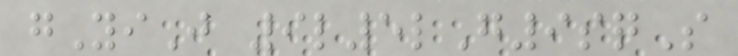gYiJ 9l5lG9sqS
